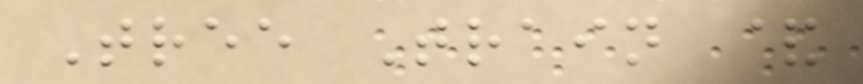Tree Train &
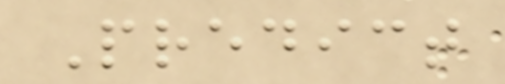Predict
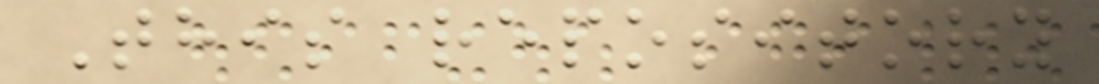This repository
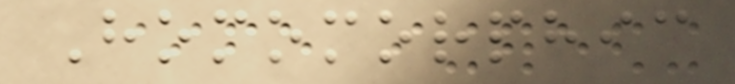Homomorphic
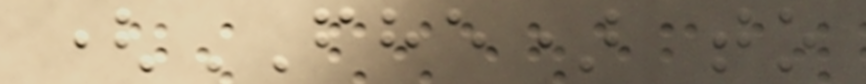(FHE) to
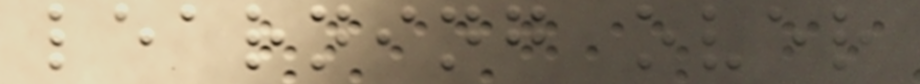learning over
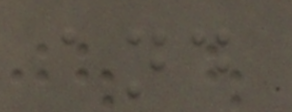and
